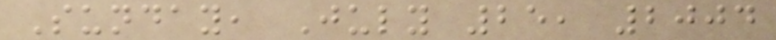Sunday, July 25, 2004
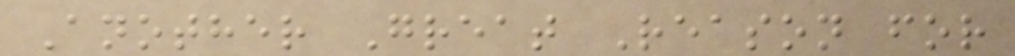Another Great Reason for
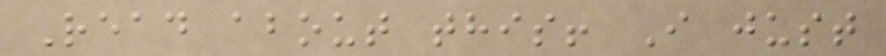Read about this! I just
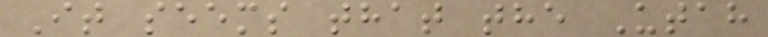It seems that the Utah
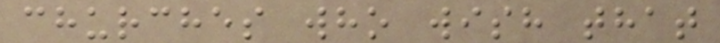churches who wish that
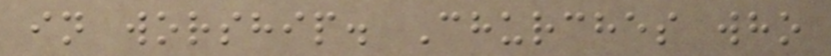in worship. Churches who
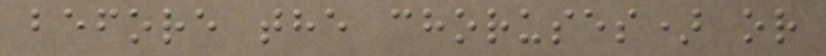before the choruses) or
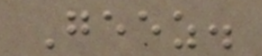Geez.
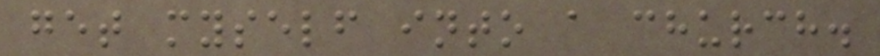get myself into a church.
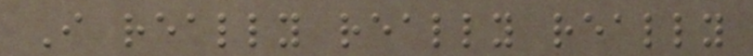I really really really
